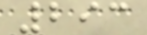293
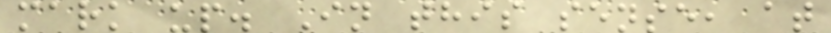mark up. In this sense, at
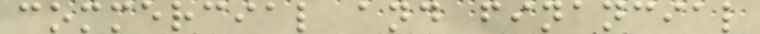commercial and financial
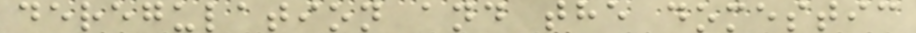deregulation and the domestic
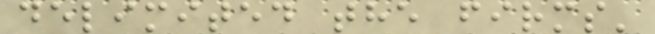delimited the firms'
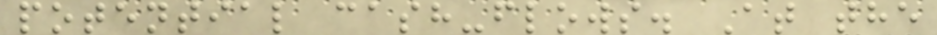potential cash-flows. At the
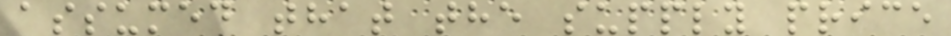assumed that the supply price
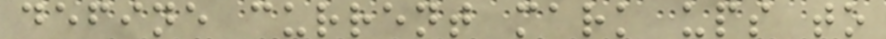define current mark ups to
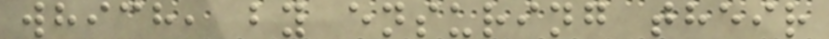which, by ensuring their
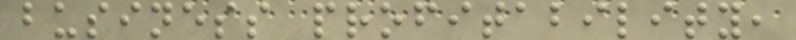business profitability,
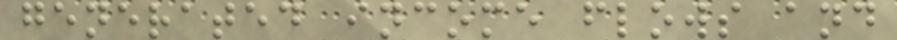generated income flows and
